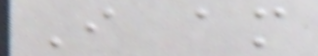I am
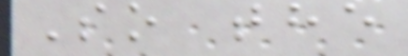So the
